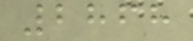2868
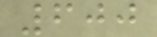600
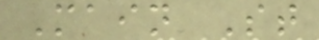Main St
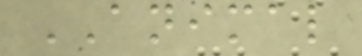ANIMAL
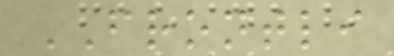FRONTLI
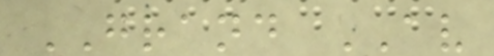GRAND AV
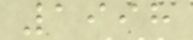1998
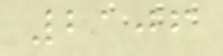2106
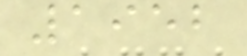1952
